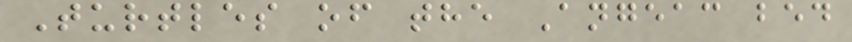Turtles of the Angeac bed
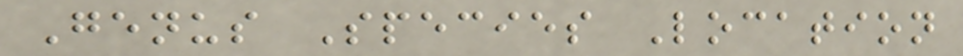Genus Species Location
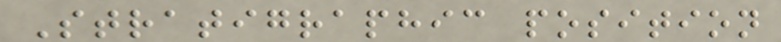Stratigraphic position
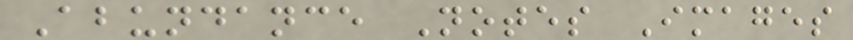Abundance Notes Images
